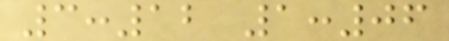3:12 1:06
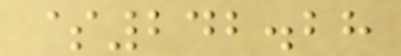$242.28
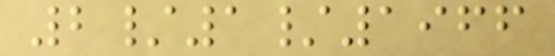2/1/1966
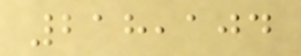218,104
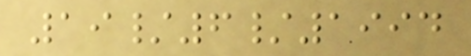19/6/1994
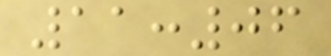11:06
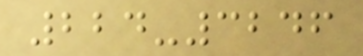224-3246
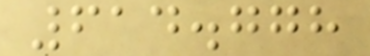614.778
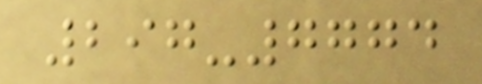297-7774
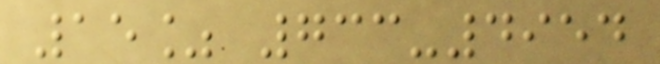15% 733-4954
